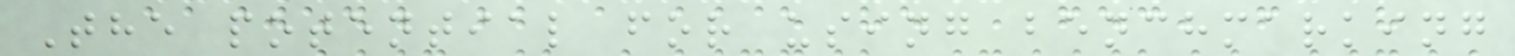The potential for using benchmarking
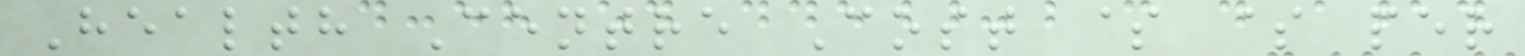Health Centre Cost $ $ per
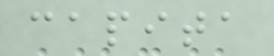capita
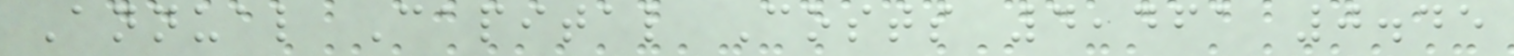Annual Capital Costs 4,461 0.45
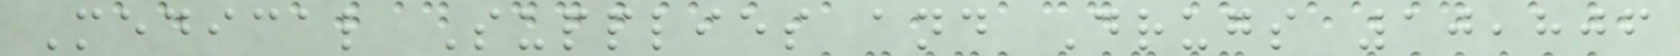Medical Supplies and Drugs 10,806
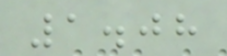1.08
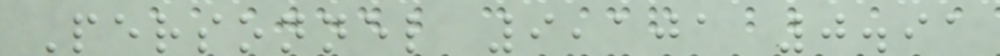Personnel 9,101 0.91
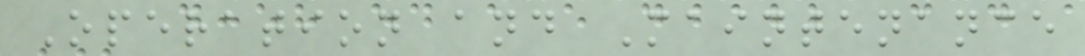Operation and Maintenance
